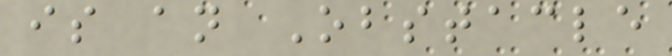is an Obstacle
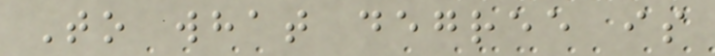To what degree is
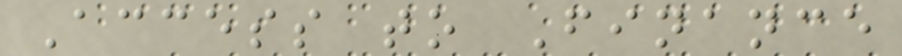Access to Finance
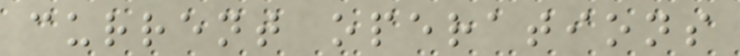current operations
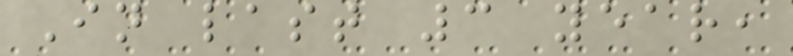In last 3 year,
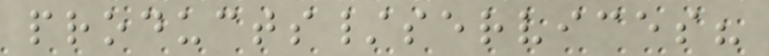products/services?
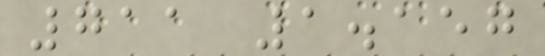711 1.157
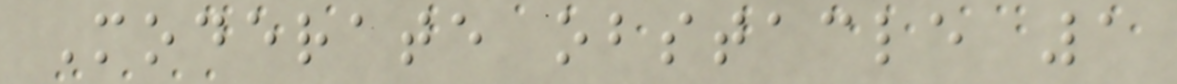Moderate obstacle 1
